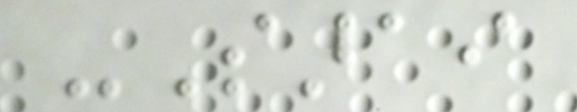-Sarai
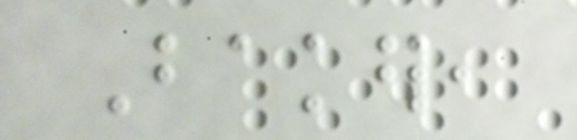Baker,
